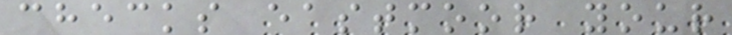checks eastmoor your
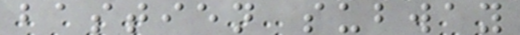bastien subway
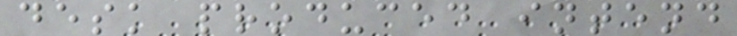desk produced intend
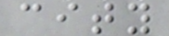city
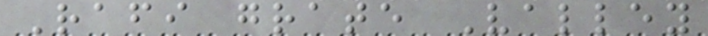Rafi grate Valley
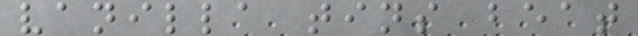vanilla tins beat
